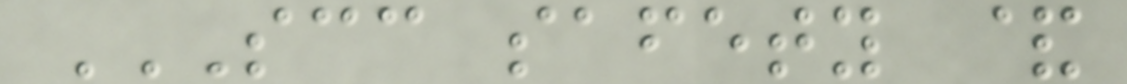SCC SAFETY &
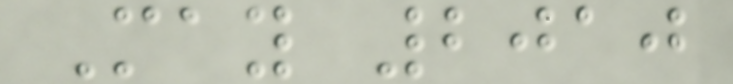May 2010
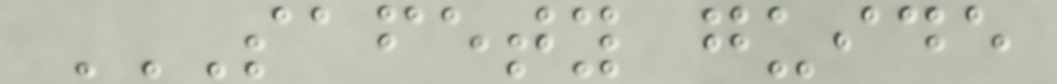SAFETY GUIDE
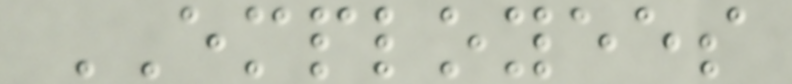EMPLOYEES
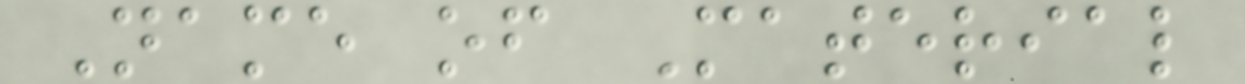Name of Material
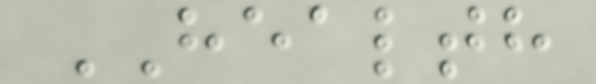HEALTH
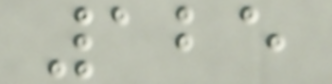125
